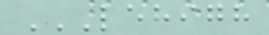LEHIGH
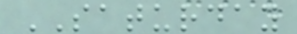SATURDAY
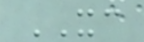XC
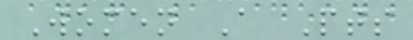Women A Pts
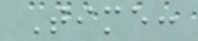Time:
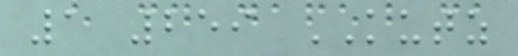1 259 KUTZ
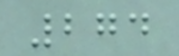274
